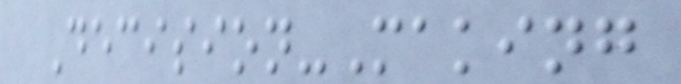Decision-Making
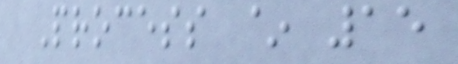Process ~ 15
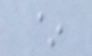~
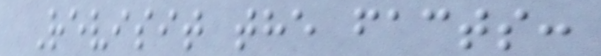Revisit the facts:
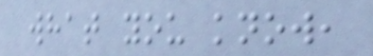what you know,
